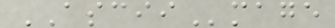ASCIImage
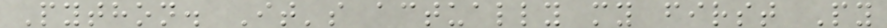Python. It's actually my first Py
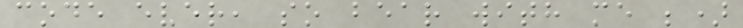code ever, so bear with me ;)
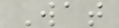Wat
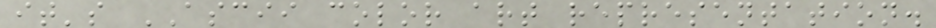it's ASCII color art representation.
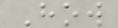How
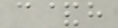c&h
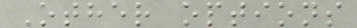Other options
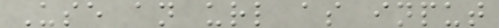Use an url as input
